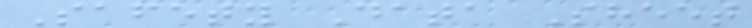Safety Data Sheet
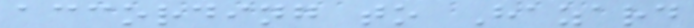according to Hazard
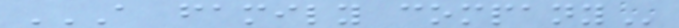A FAMILY COMPANY
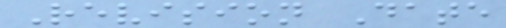Revision Date
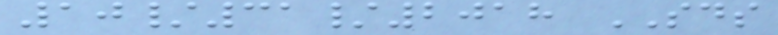10/31/2018 SDS
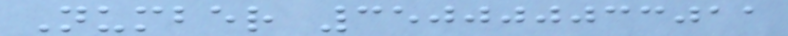Number 350000033011
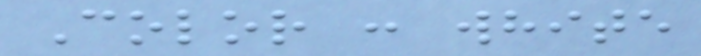Color : white
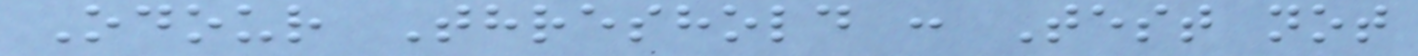Odour Threshold : Test not
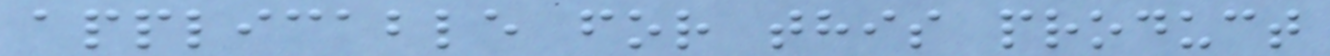applicable for this product
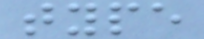type
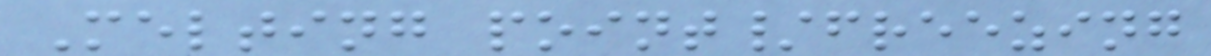Melting point/freezing
